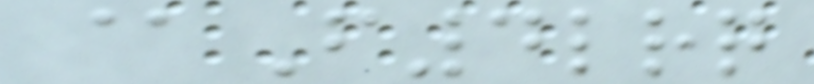@F4lrq
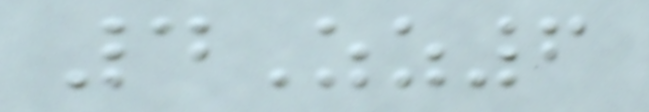4Zz6
